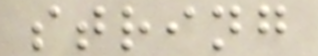string
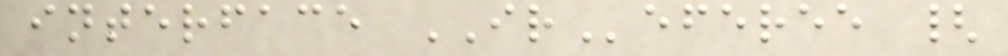interface IReferee {
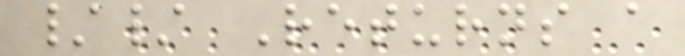// Returns a
